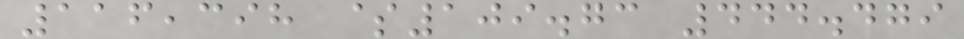116,398 $109.73 444.479
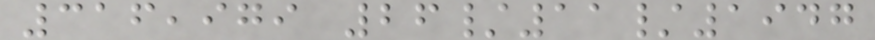316,979 26/11/1947
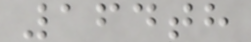164th
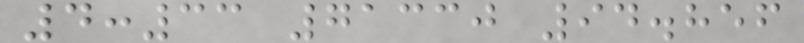4:33 71330 94.856
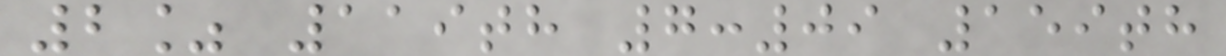2% 119th 7:09 159th
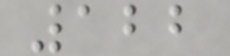122
